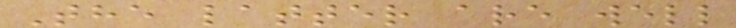The latter are well
